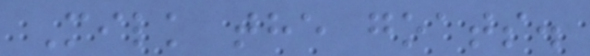Milk the goats.
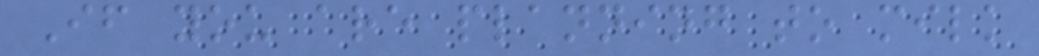If you are planning to milk
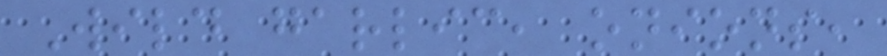Wild garlic, onions,
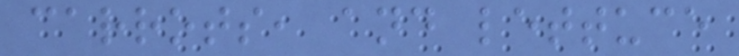carrots, and lettuce
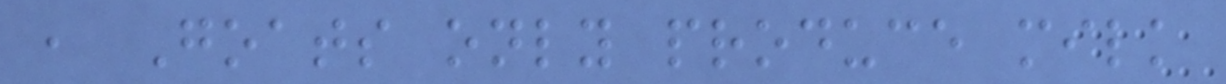, Goats only produce milk
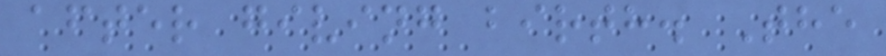after giving birth. The
